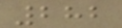282
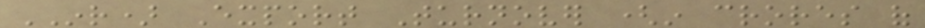INR) Export Turnover (in crores of
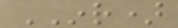INR)
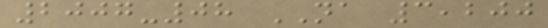2007-08 NA 3,200
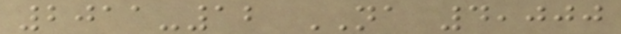2011-12 NA 4,000
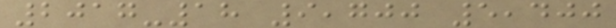2017-18 9,700 5,400
